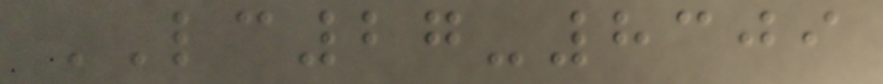LC27-8309
